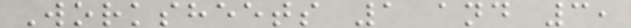Worksheets 1 and 3,
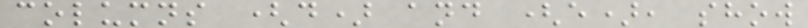columns (d) and (e), show
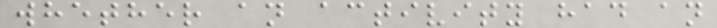whether an activity had an
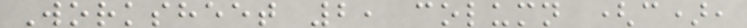Worksheet 2, column (c),
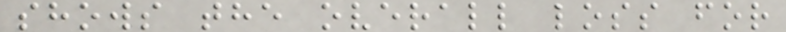shows the overall loss for
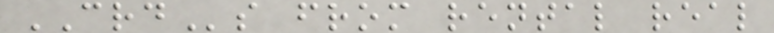CRDs from rental real
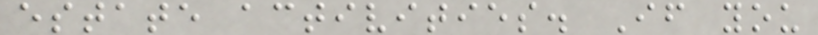estate activities. If you
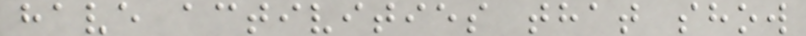have activities that show
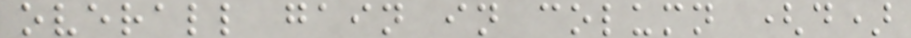overall gain in column (d)
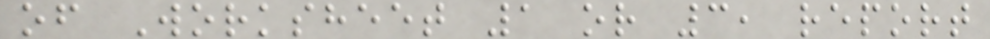of Worksheet 1 or 3, report
